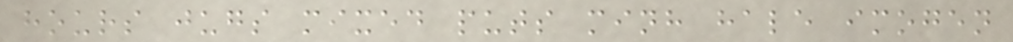hours jugs mixed puts minh hale imogen
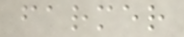farmer
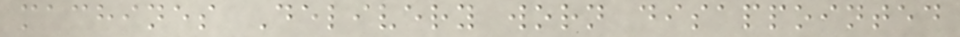machines Delivery worn disappointed
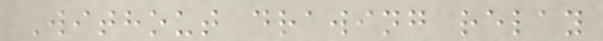Without drawing relay
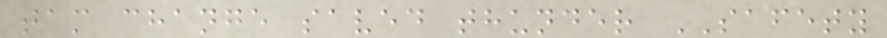tam change saved thunder SAFETY
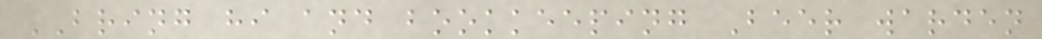BRING hi and bookkeeping Beer warden
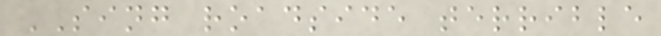SING roadside terrible
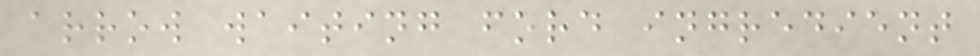arrow waiting ford ingredient
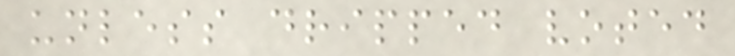unless dripped voted
